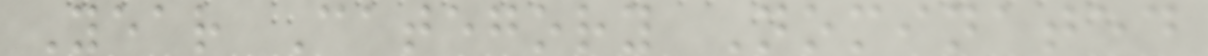Year Category Nominated
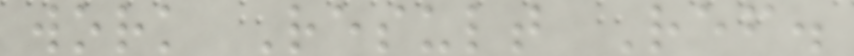work Result Ref.
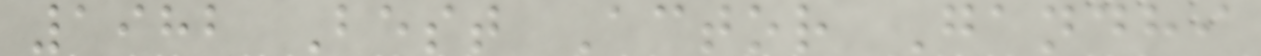1982 Best Actor Gandhi
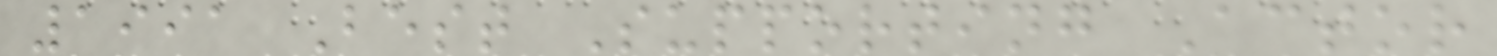1991 Best Supporting Actor
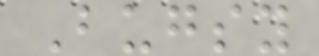Bugsy
